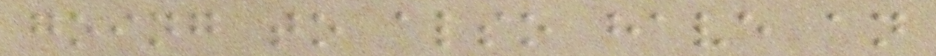going to also have an
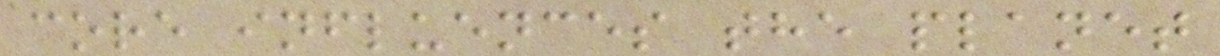core influences the planet
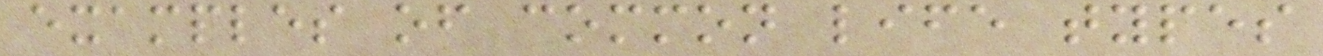examples of common life types
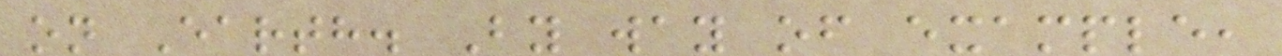on Earth. By way of example,
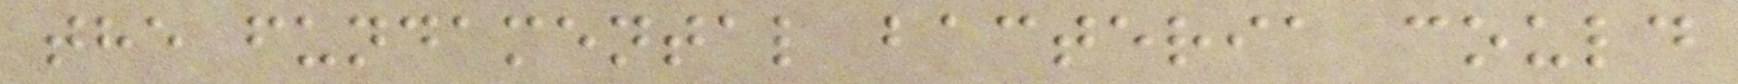the fundamental bacteria could
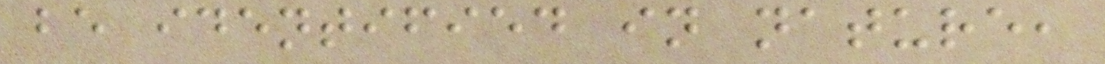be identified in nature,
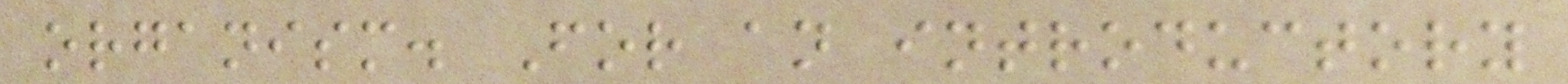organism. For an introductory
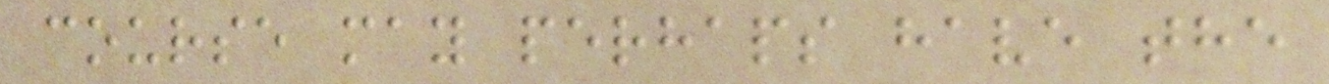course may perhaps have the
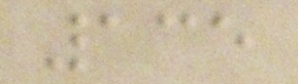135
